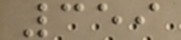359
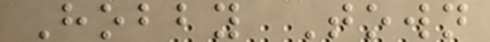Hobby Town
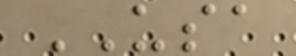USA
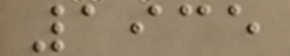1935
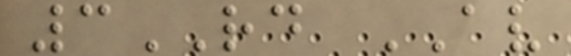3RD AV
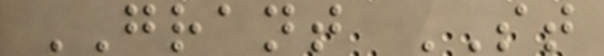GRANT ST
